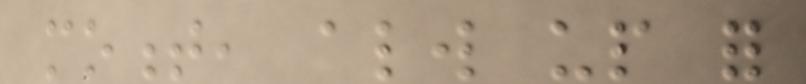moment, always up for
